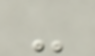-
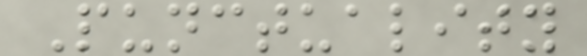Punctuality
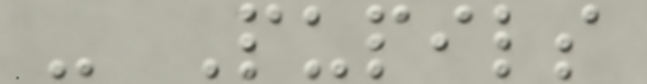- Pupils
